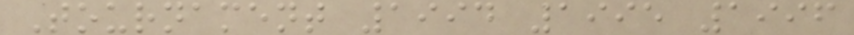Tournament 1994 1995 1996
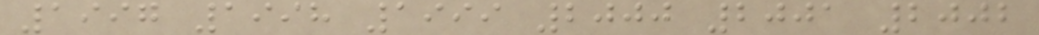1997 1998 1999 2000 2001 2002
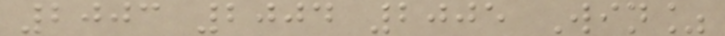2003 2004 2005 Win%
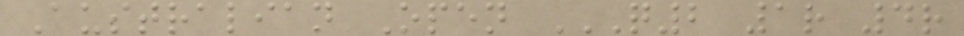Australian Open Q2 1R 4R
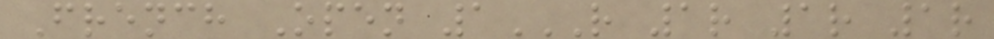French Open 1R 1R 1R 1R
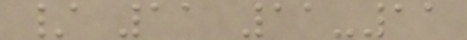/ 11 11-11
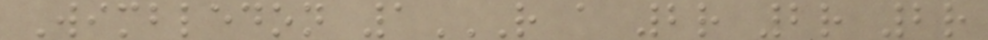Wimbledon 1R A 2R 2R 2R
